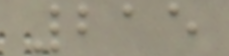215
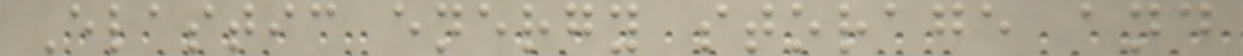Elastic energy storage and
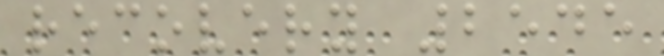recovery 2545
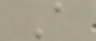A
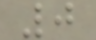0
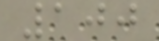100
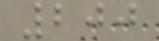200
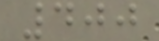400
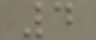4
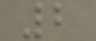2
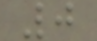0
